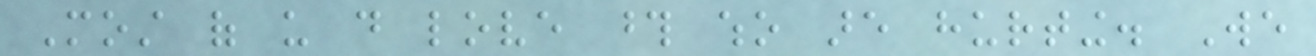Most of us do love those who are hurting. We
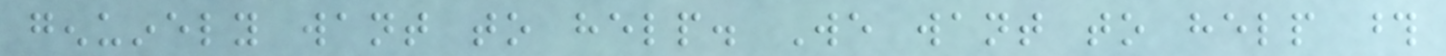genuinely want to help. We want to help those
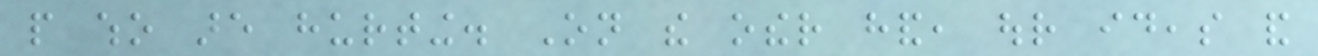people who are hurting. On the other hand, our ideas and
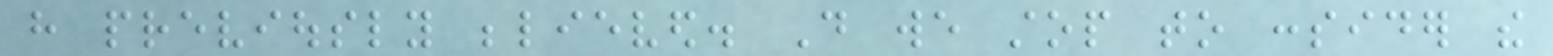have previously believed. Do we stop to consider the
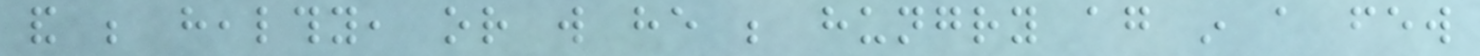and be healthy, or will he be hungry again in a few
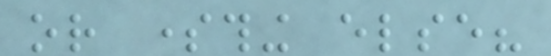or something else?
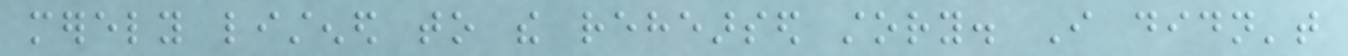merely listened to the rehearsed story. I didn't
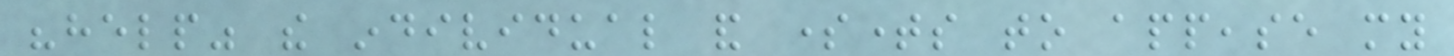"help" the individual and sometimes to appease my
